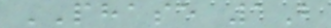PHASE 1B
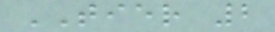TIER 2
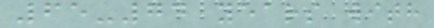65-74 years with
